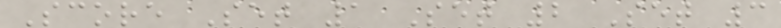Score Set 1 Set 2 Set 3
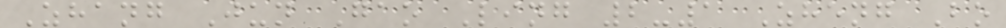Zhang Jun Gao Ling 2-1 Zheng Bo
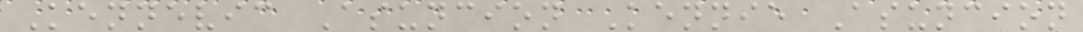Kennevic Asuncion Kennie Asuncion
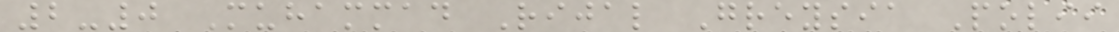2-0 Muhammad Rijal Greysia Polii
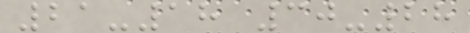21-18 30-28
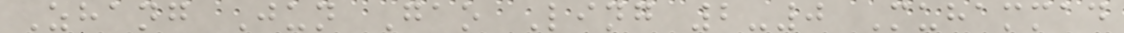Zhang Jun Gao Ling 2-0 Muhammad
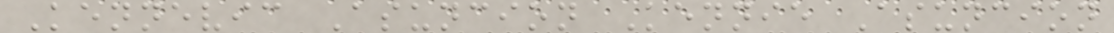Kennevic Asuncion Kennie Asuncion
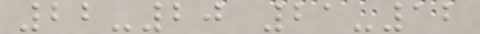22-20 21-12
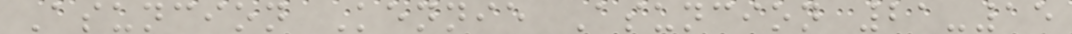Asuncion Kennie Asuncion 21-15
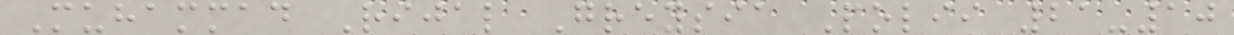Muhammad Rijal Greysia Polii 21-10
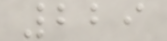229
